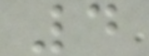4
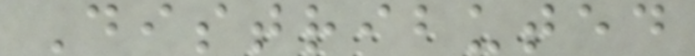Distributed
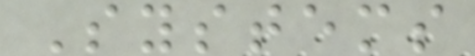Systems
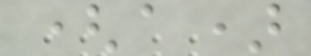(a)
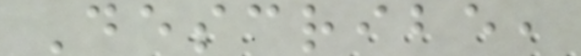Describe,
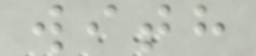with
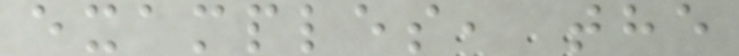examples, the
